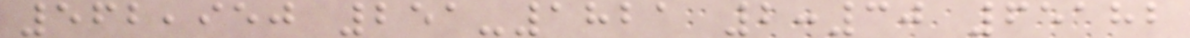562,950 251-1821 2:30 65182
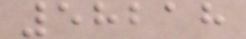58218
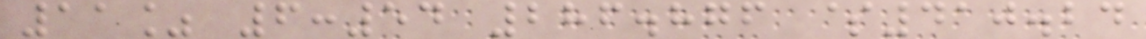11% 6:54 286.876 $410.24
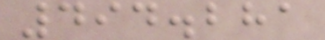494.281
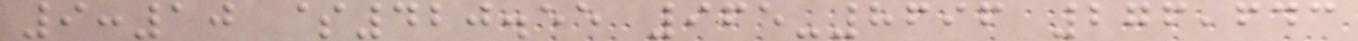9:10 $420.55 965-8696 276,643
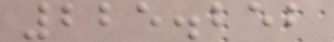225.252
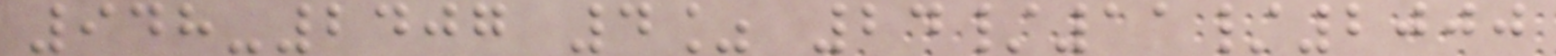948-2407 4% 24/11/2000
